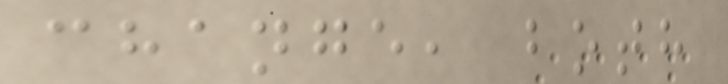change, both
